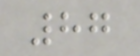87
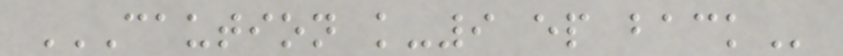CAUTION K-9 EP BACK
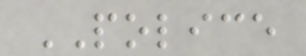POLICE
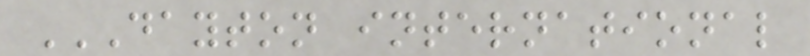DAYTON INTERNATIONAL
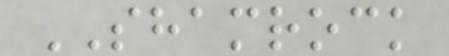SHAMROCK
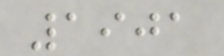1901
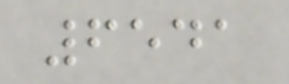6541
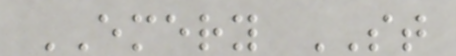EMERY ST
